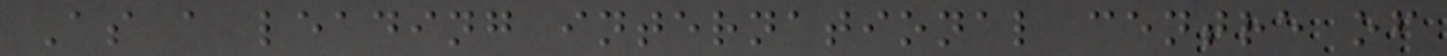As a leading international centre of
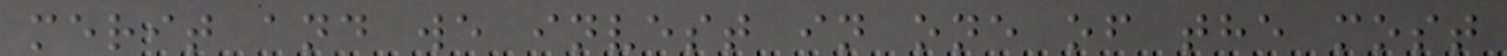merit and we invest in one of the most
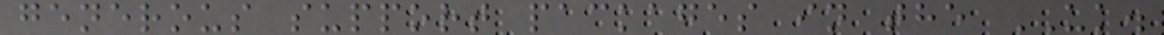generous support packages in the UK.
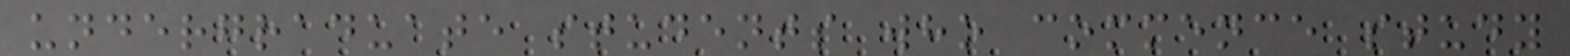undergraduate students who commence study
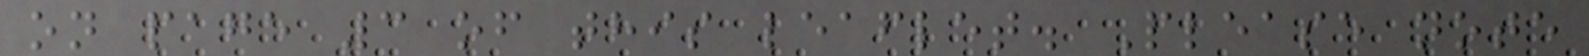on page 3 of this leaflet. Please note
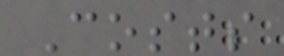Costs
